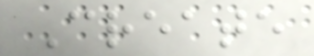Create
